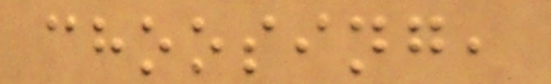choosing,
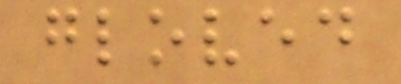gloved
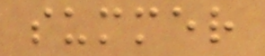summer
